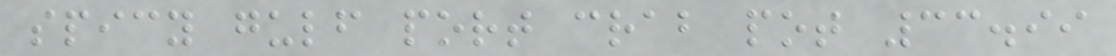spicy gulf port crab pot 33.99
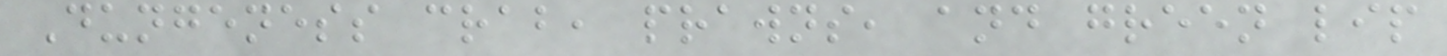Dungeness crab, prawns, and green lip
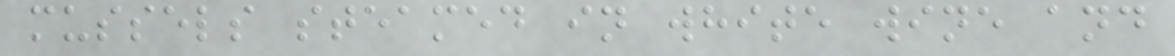mussels steamed in white wine and
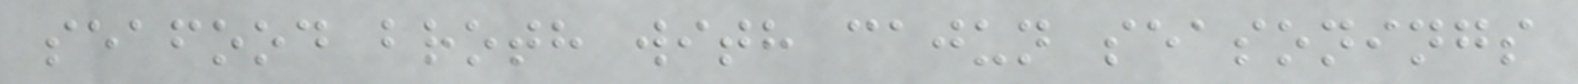seafood broth with cajun seasonings
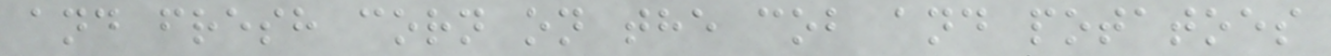and fresh corn on the cob and potatoes
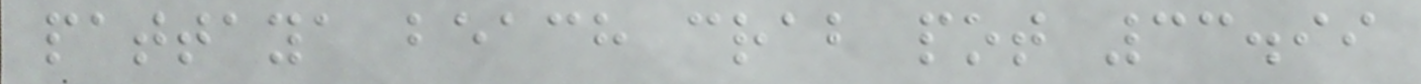pattaya beach crab pot 33.99
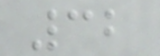32
